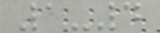1-4
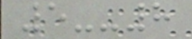5--8
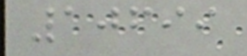10699
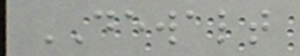DEWALT
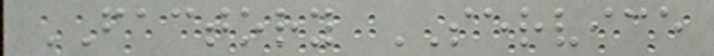FACTORY SERVICE
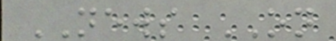NEWS ON
